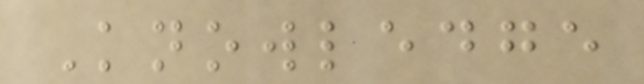Knowledge
